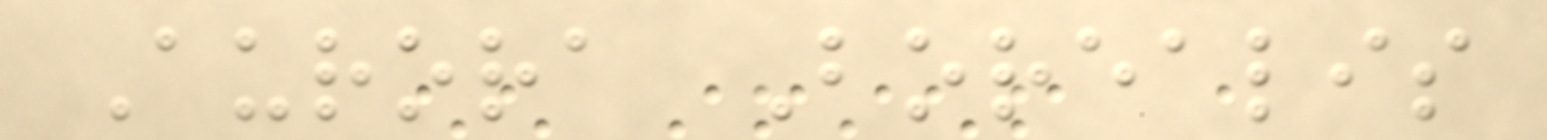Aurora Borealis
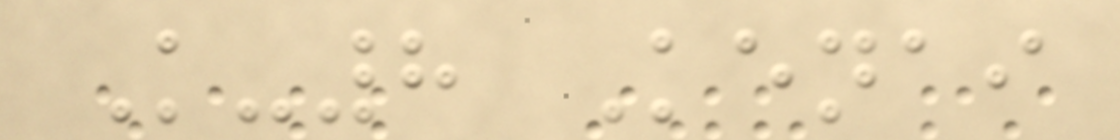K-8 Kenai
